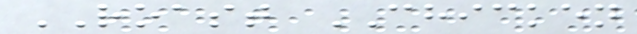ROAST CHICKEN
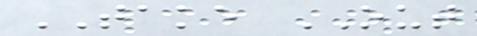TAKE OUT
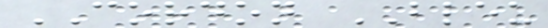CORDON BLEU
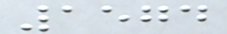1574
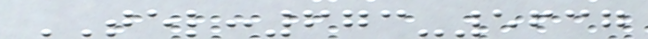TEL:673-5637
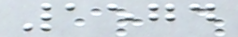1574
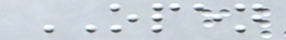OPEN
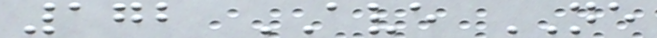172 AVE NE
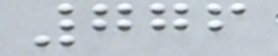776
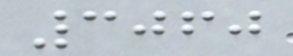3060
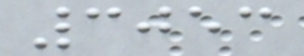3053
